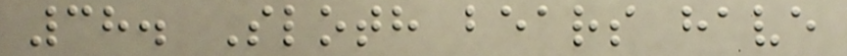38. Sloth bears have
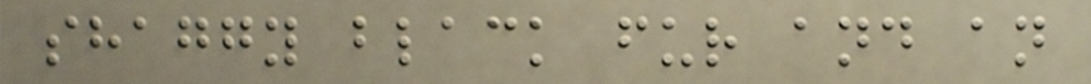shaggy black fur and an
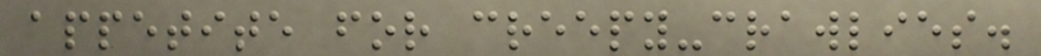appetite for creepy-crawlies.
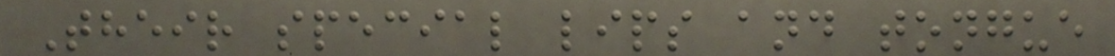Their special lips and tongue
